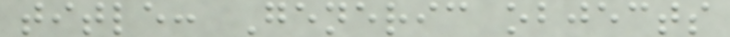title: Generic objects
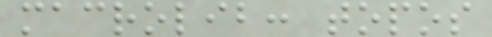macrolib: topos
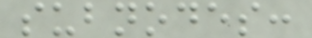subnodes:
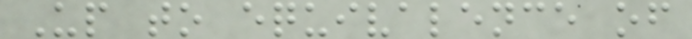Up to equivalence of
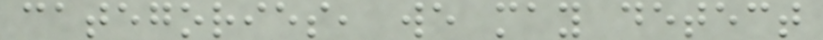categories, we may detect
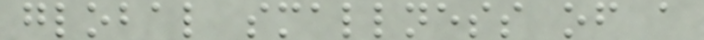global smallness of a
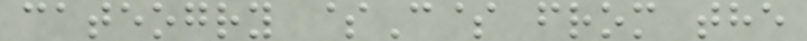cateogry $C$ from the
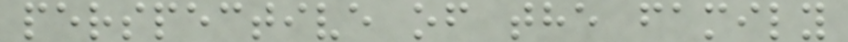perspective of the family
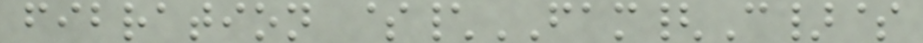fibration $\FAM{C}$
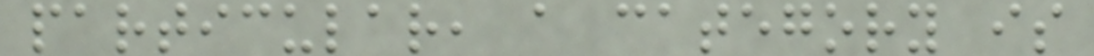particular, a category is
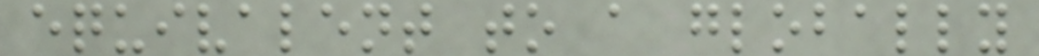equivalent to a globally
